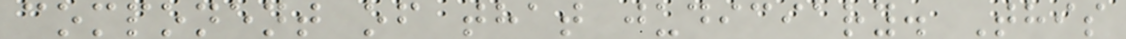component of that judiciary. This
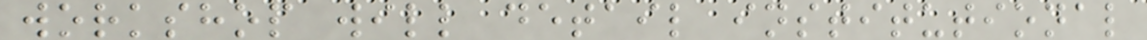workshop will detail institutional
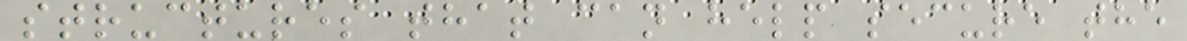structures that can help secure the
